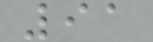91
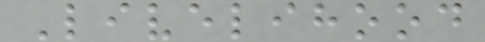Livelihood
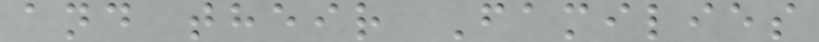and their Families
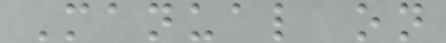Manual on
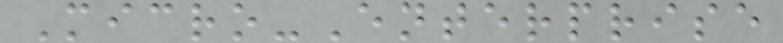Micro-Enterprise
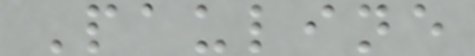Pauline
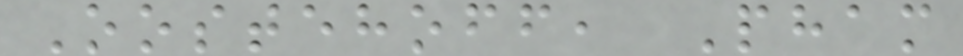Oostehoff, Pham
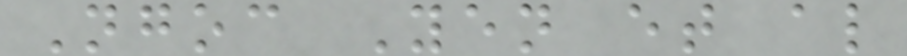Ngoc Yen et al
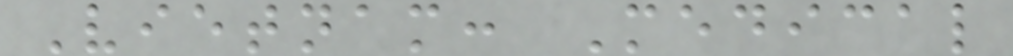Vietnam: Medical
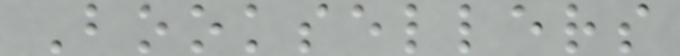Booksellers
